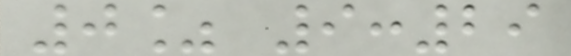0% 9:29
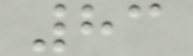83
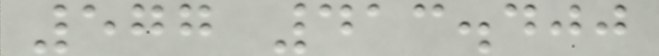577 413.400
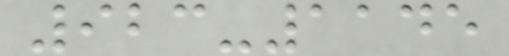923-1145
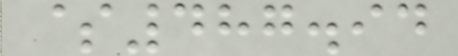$487.94
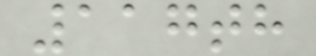117th
